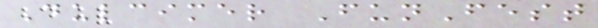Dulcimer FunFest
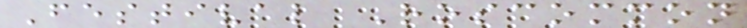Festival Roscommon
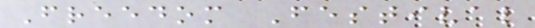Freedom Festival
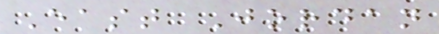East Jordan
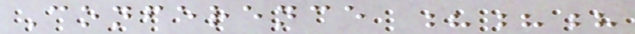Conference ???
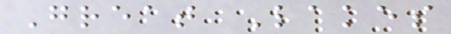Great Lakes
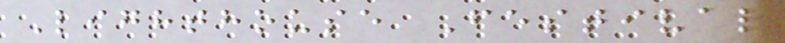Lighthouse Festival
